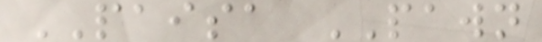PAISA PAWN
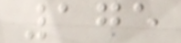175
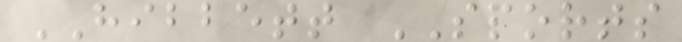HIBBETT SPORTS
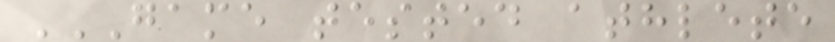GAME TESTED ATHLETE
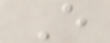E
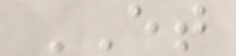ET
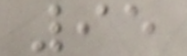95
